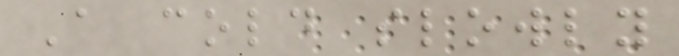A cold slowly
